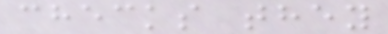checks they
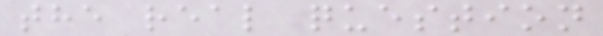the real question
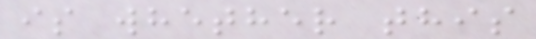is whether this
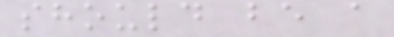should be a
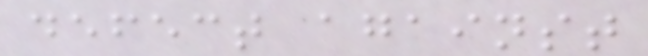defect against
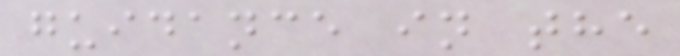guidance in the
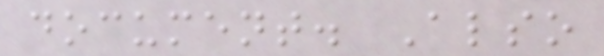document. Also
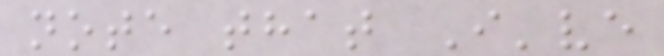note that I've
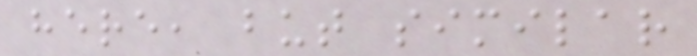here, but similar
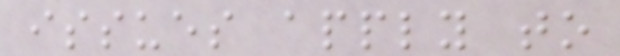issues apply to
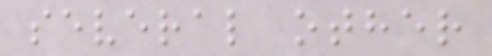several other
